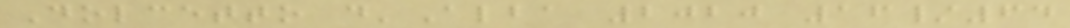Dolcetto d'Alba 2020 16/64
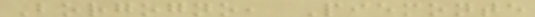Borgogno, Piemonte
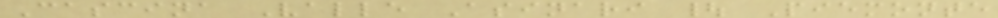Cascina Valle Asinari | Piemonte
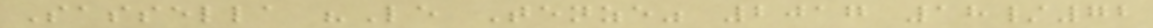Sassella "Le Tenze" 2017 18/72
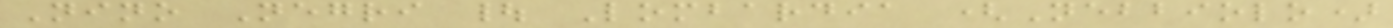Nino Negri | Lombardia (Nebbiolo)
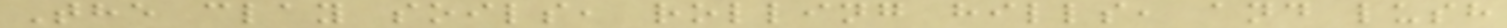The clay soils, rolling hills, and lush
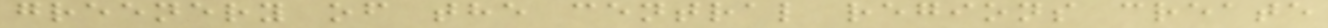greenery of the central regions create
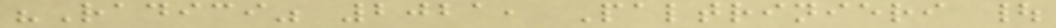"Radici" 2021, Paltrinieri |
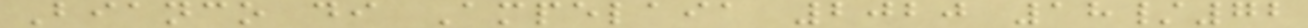Bianco di Ampelaia 2020 18/72
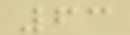63
